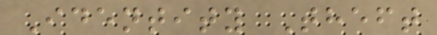Identity Theft
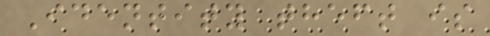Identity theft is
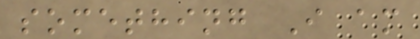something I am
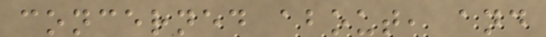concerned about, and
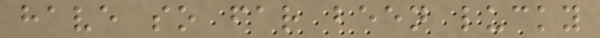have so far been lucky
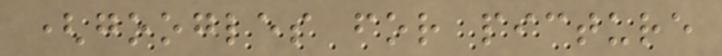(googles for picture
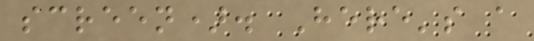screen). Here's a
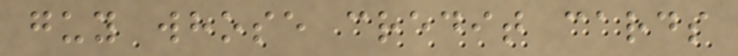guy whose credit cards
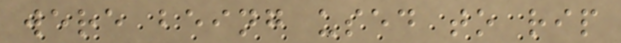were being used to rip
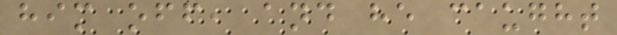him off, and he caught
